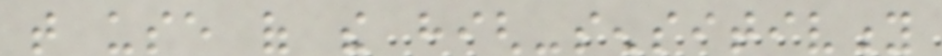that use of the high-sensitivity
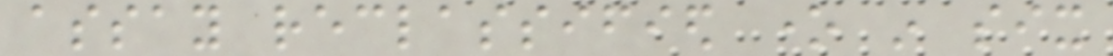assay reclassified one in six
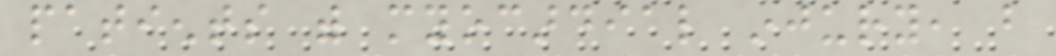patients with myocardial injury, but
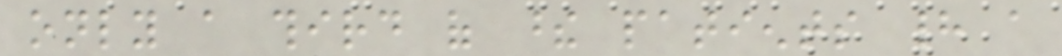only a third of these patients had a
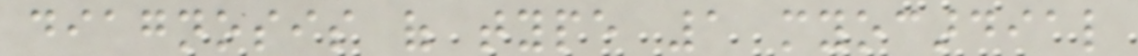diagnosis of type 1 myocardial
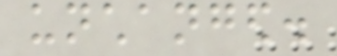unchanged.
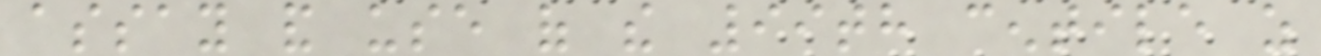assay and use of the 99th centile as
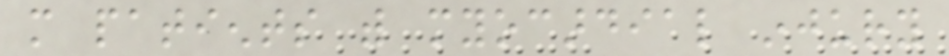more patients with myocardial injury
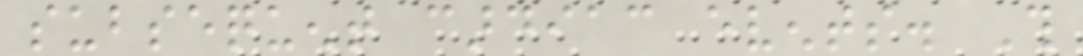subsequent cardiac events. This
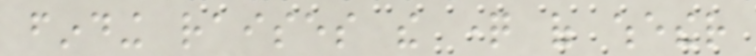finding raises the question of whether
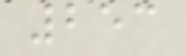253
